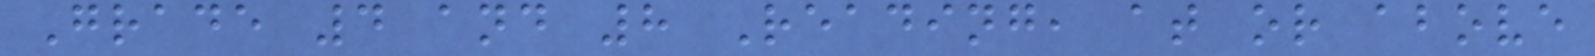Grade 4 and 8 Reading, at or above
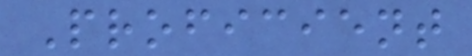Proficient
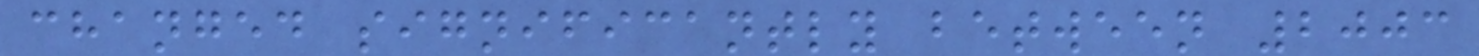changed significantly between 2003
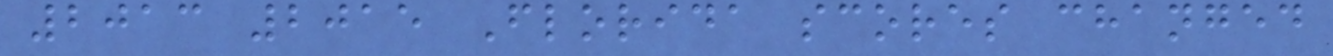2013 2015 Florida scores changed
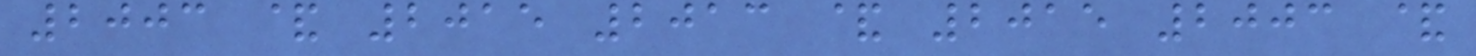2003 & 2015 2013 & 2015 2003 &
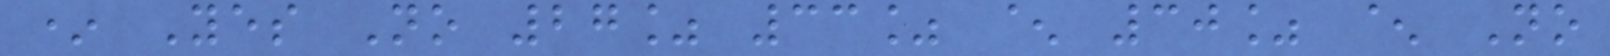* Yes No 27% 33% ^ 30% ^ No
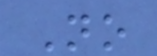No
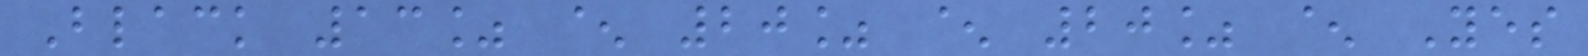Black 13% ^ 20% ^ 20% ^ Yes
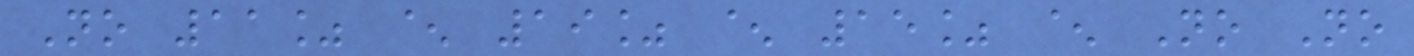No 11% ^ 19% ^ 15% ^ No No
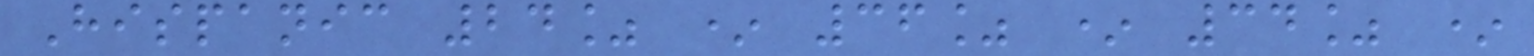Hispanic 24% * 36% * 34% *
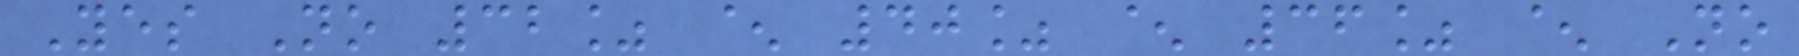Yes No 32% ^ 40% ^ 36% ^ No
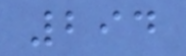294
